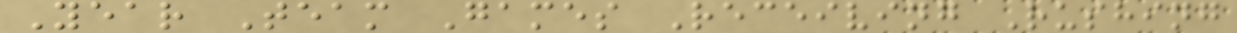Year Team Games Receiving Rushing
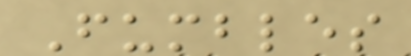Fumbles
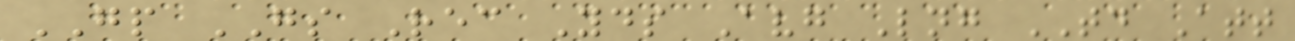GP GS Rec Yds Avg Lng TD Att
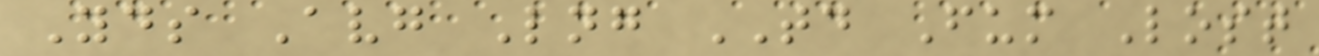Yds Avg Lng TD Fum Lost
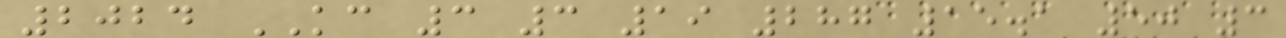2024 KC 3 3 19 287 15.1 50 3
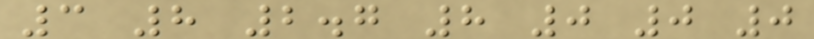3 8 2.7 8 0 0 0
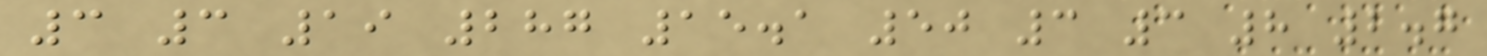3 3 19 287 15.1 50 3 3 8 2.7
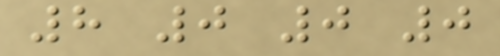8 0 0 0
